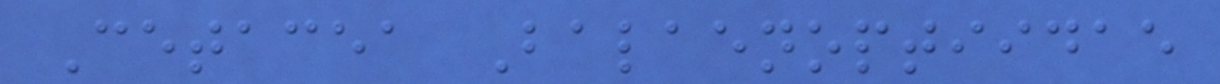Cetacea Balaenoptiidae
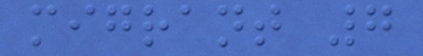migrant 7
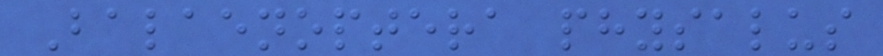Balaenoptera physalus
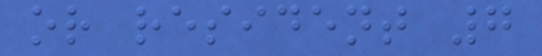or resident 7
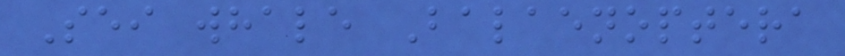Sei whale Balaenoptera
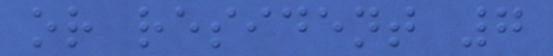or resident 7
